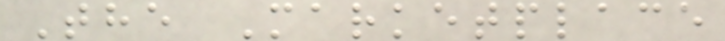The Marketplace
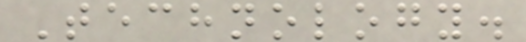Technology.
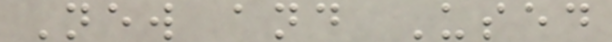New and Used
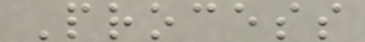Process
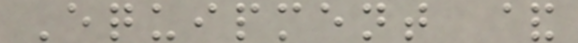Equipment &
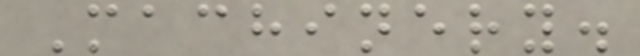Machinery.
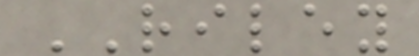RILEY
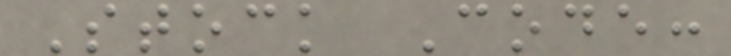Stock Code:
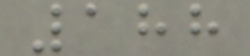188
